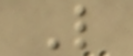L
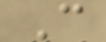C
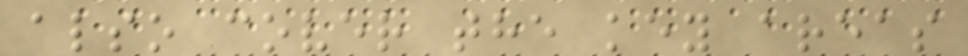also cover the key areas
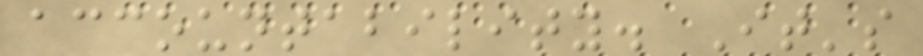accountability. It's
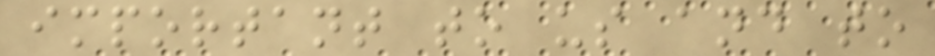important to us and to
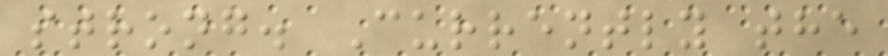strong. Currently the
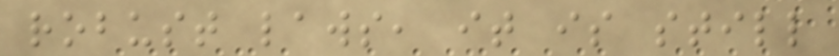robust laws, it is still
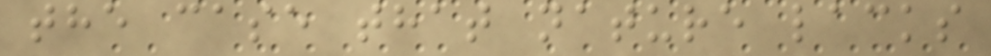the case that nature lacks
